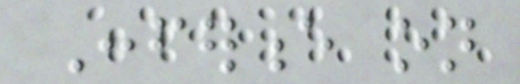Conference on
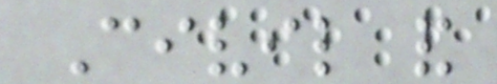Civil and
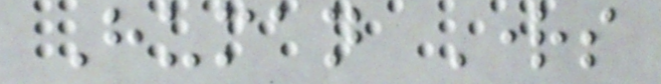Human Rights
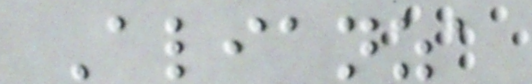Alianza
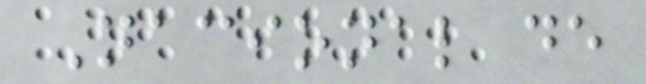Nacional de
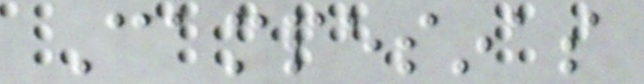Campesinas
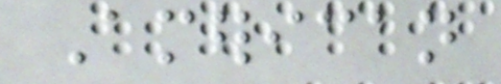American
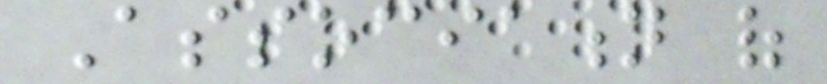Association of
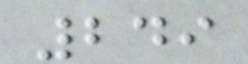249
